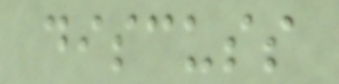discuss
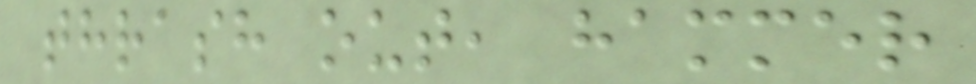thrash out, hammer
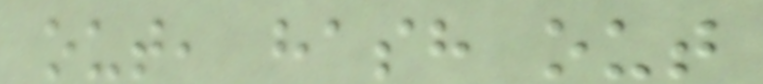out, hash out
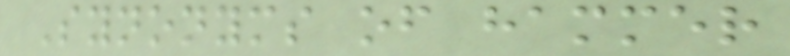Synonyms of hammer
